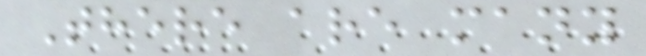There are many
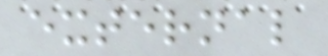external
